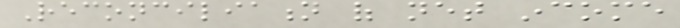Reconciliation of net income
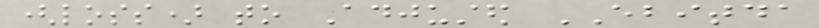(loss) to Adjusted EBITDA
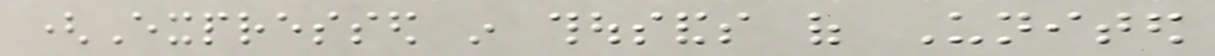(Expressed in thousands of United
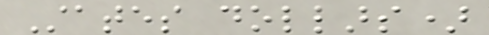States dollars)
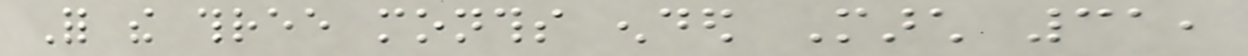For the three months ended March 31,
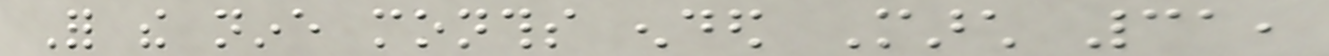For the nine months ended March 31,
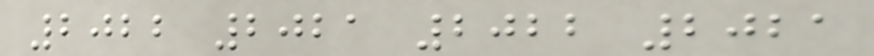2022 2021 2022 2021
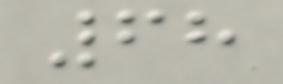68
